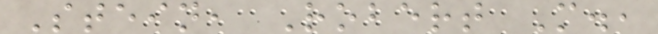Stein, Robert M.,
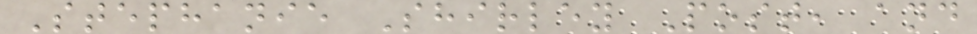Stephanie Shirley Post, and
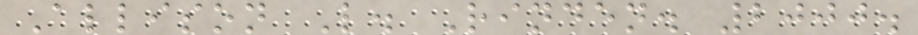Allison L. Rinden. 2000.
